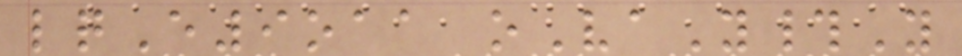lqE9oaa oVaY#Y
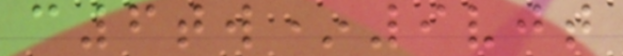c6tw*9vjt
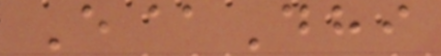E@Dhi
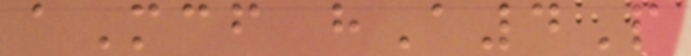aMcf hA4P
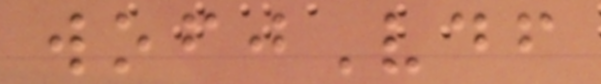wofjVdf
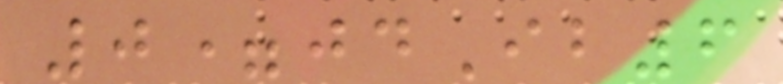0=jdIb6
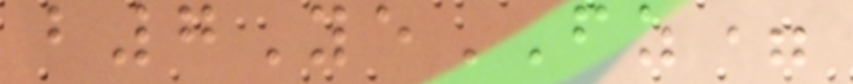b7YeFZ=
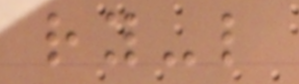ry-l
